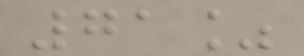71%
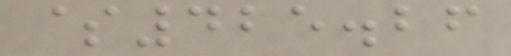$425.26
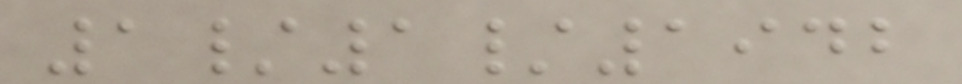1/1/1942
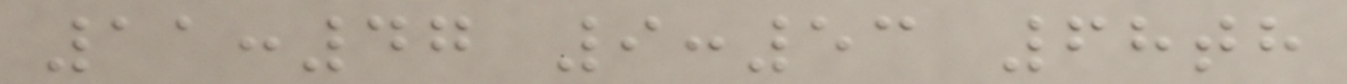11:47 9:53 68th
